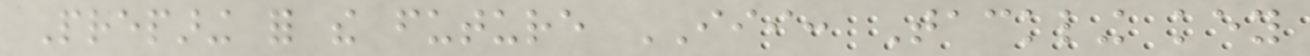Preparing for the future III: Tackling key
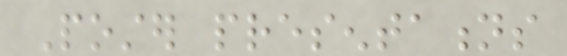Poster presentations
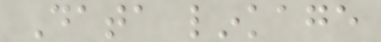Data linkage
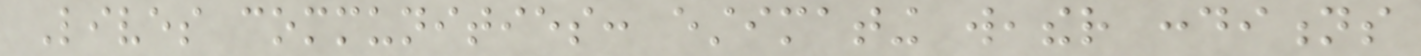Lives communities: estimating weather conditions
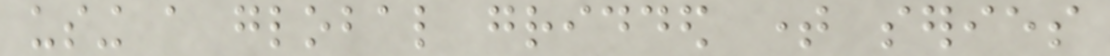using a global gridded time series
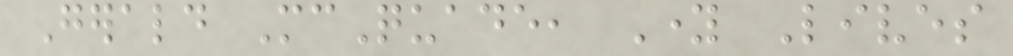Gerald McQuade, Young Lives
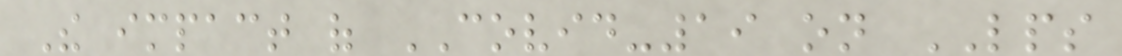The impact of COVID-19 on LPS
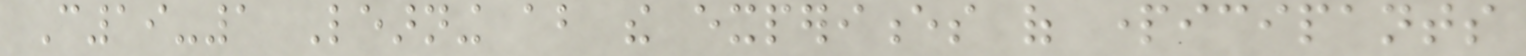C19-1 Learning about the experiences of participants
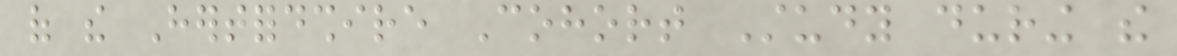of the Hertfordshire Cohort Study during the
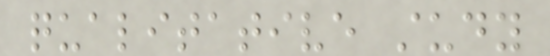qualitative study
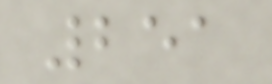251
